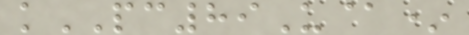kPC89U@*
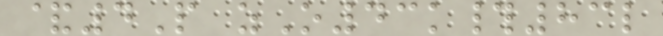&4P zO43k#83l
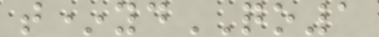t*ydQO1
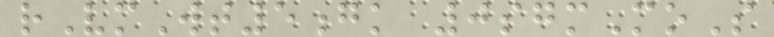rVmWt5gk 0sgmMoS
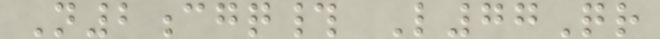N2cgq# L77Qr
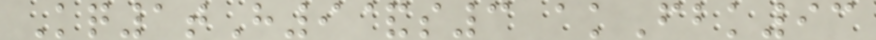Kq1tH9&s3 akFbk93
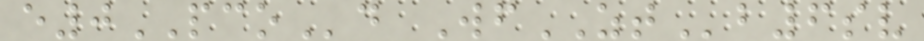e0PCOd WfZTb6sv
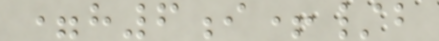=h6i+/b
